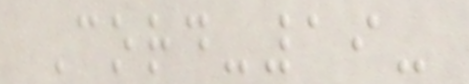Cord-19-
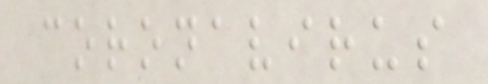coronavirus
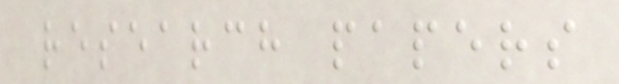research papers
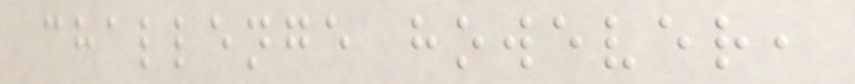challenge however,
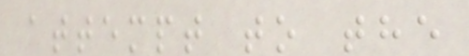attempt to the
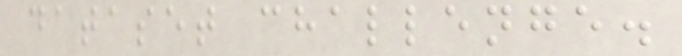dataset challenge.
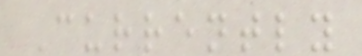Currently
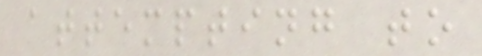attempting to
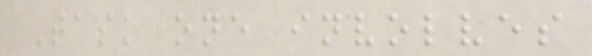Task one involves
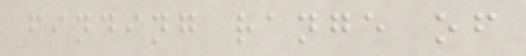finding range of
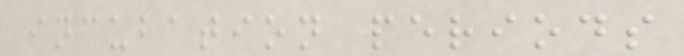incubation periods
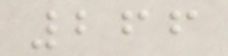266
